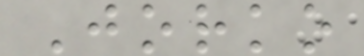Jorko
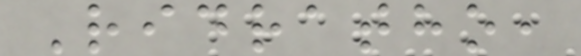Ridratho,
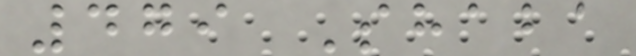479 Shaba
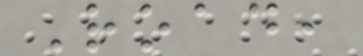Road,
